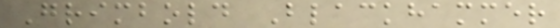Grimbold Blackhammer
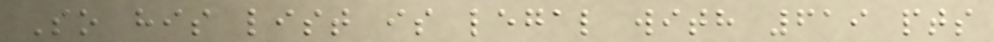So his list is legal with 619 pts
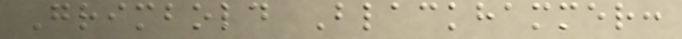Grimbold Blackhammer:
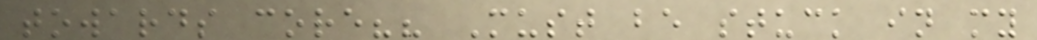towards core?? Must be stuck in my
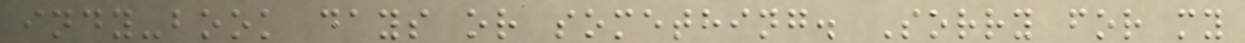indy-book days or something. Sorry for my
